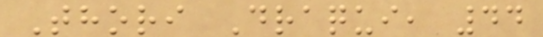Thori Draqui, 44
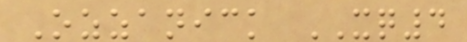Ozzanick XQ4
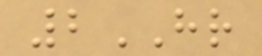2HR
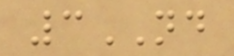3ND
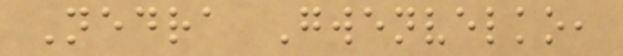Nedra Gwenvelko,
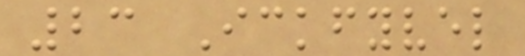23 Ickfyvel
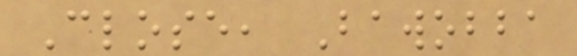Close, Bawobba
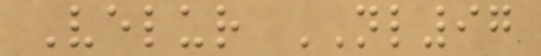Velur NL97
